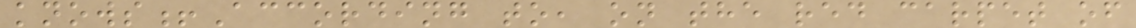knows!According to, on the red carpet of
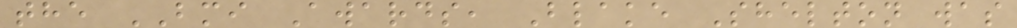the BMI Awards, Blake Shelton was
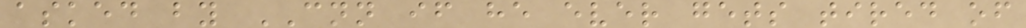asked by CNN if he ever gets tired of
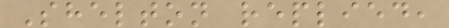Shelton replied,
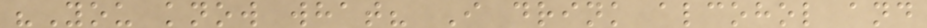"You know what? I drink alcohol and
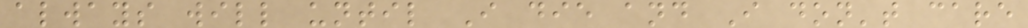always will until I die and I don't care
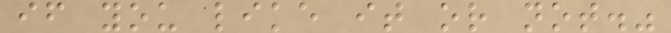if you like it or not."
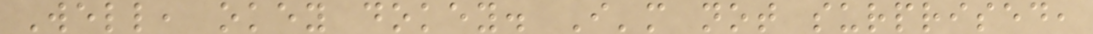Well, okey dokey. I'm not surprised,
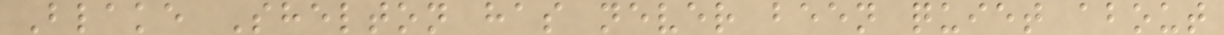Blake Shelton has never been quiet about
